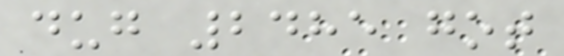dug 2485 got
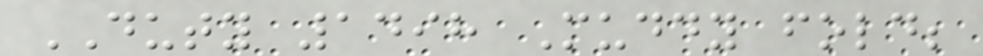DUTY 1498 Muddy fold;
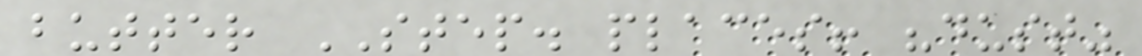butter STEP. places! "dust"
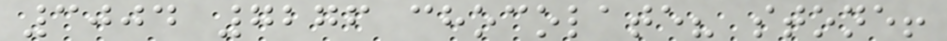3004 7276 chocolate? stone!
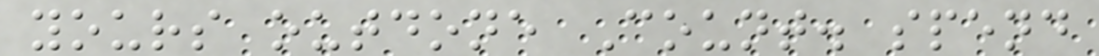yours outdone Count. spend
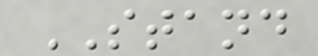STAND
